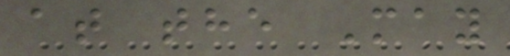at the May
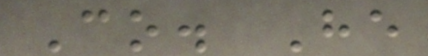Co. He
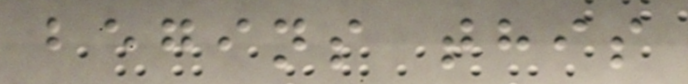begins this
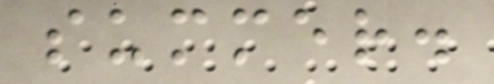summer.
